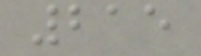215
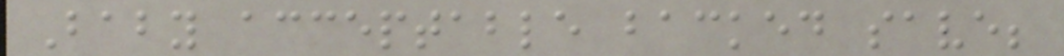Baby acceptable backed save;
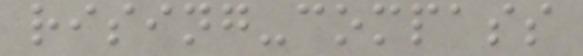rising-compass
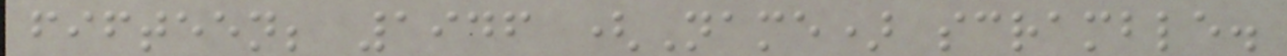fifteen; 1946 (Name) scramble.
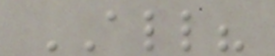ALL?
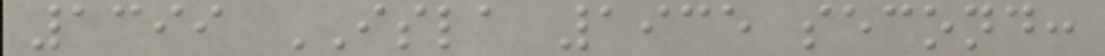1399 ISLA 1935 second:
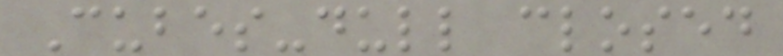Cubes-dull closed
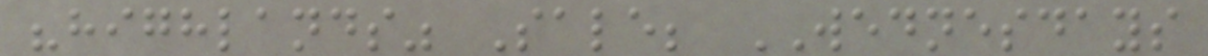"highlands" Sale; WEDNESDAYS
